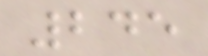245
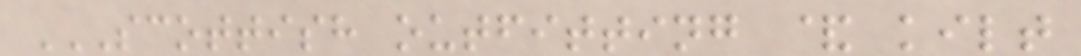SCOTTISH OUTFITTING & KILT
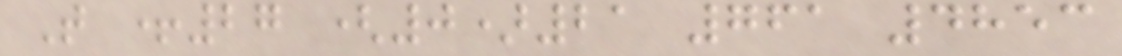T +27 (0)21 761 4853
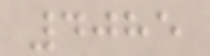4085
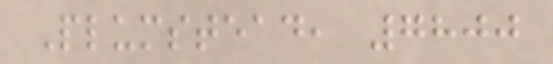Plumstead, 7800
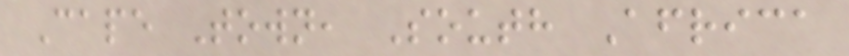Cape Town, South Africa
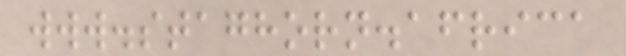www.staghorn.africa
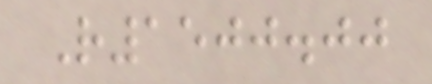R1500.00
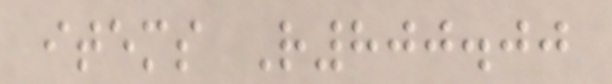items R800.00
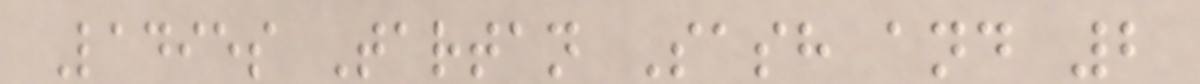Ladies Tartan Sash and 2
